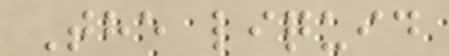The liquid
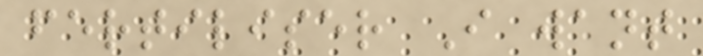fertiliser I want
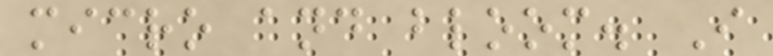micro and bloom. I
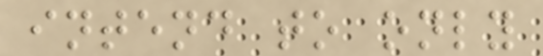intend to only
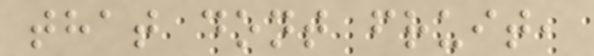that dont fruit,
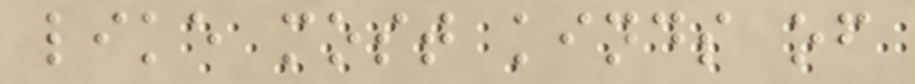like most kinds of
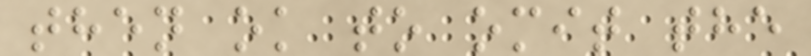then ok to omit the
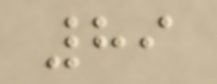89
